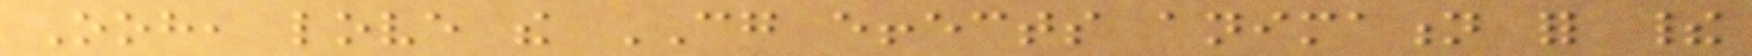Ooh, love the CG effects animation for their
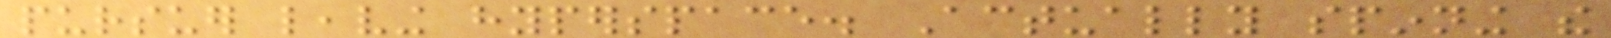pursuer leaving hyperspace. Actually spinning the
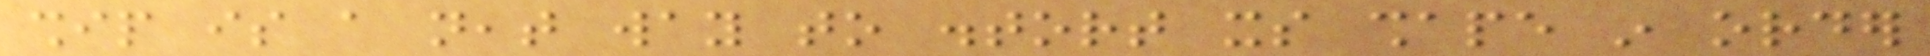ship is a neat way to distort its shape in order
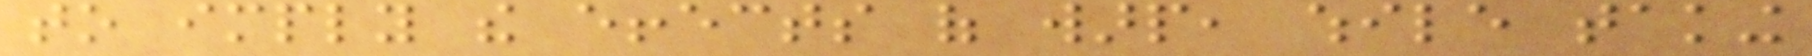to imply the effects of warp, while taking
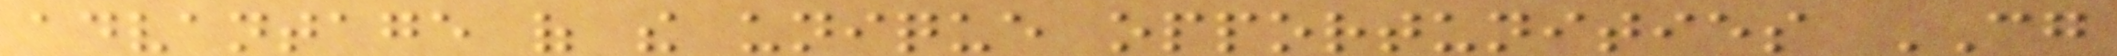advantage of the unique opportunities CG
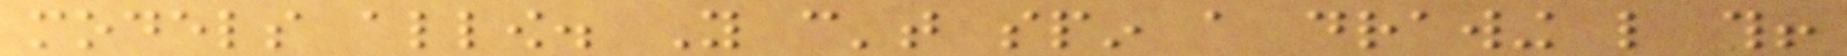models allow. You can't spin a drawing like this!
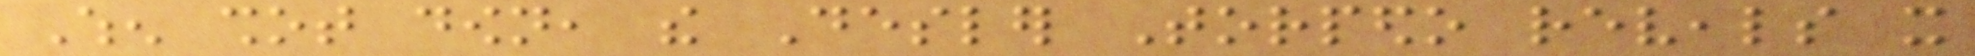When shot down, the Desler Torpedo reveals it
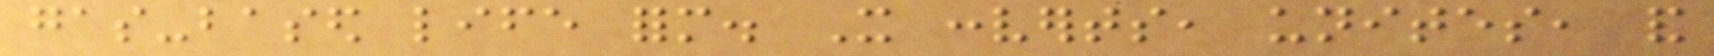gas-based life form. It converts, unites, and
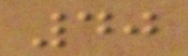40
